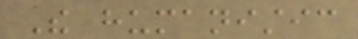The humanistic
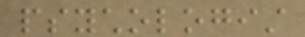psychologist
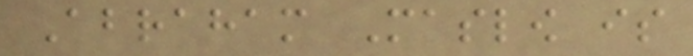Abraham Maslow is
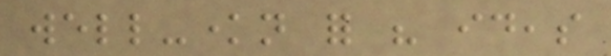well-known for his ideas
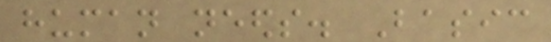human needs. Basic
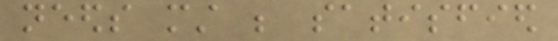needs must be satisfied
